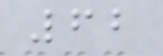62
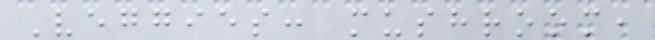Veggies: mushroom,
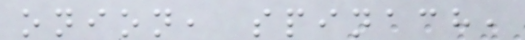onion, spinach,
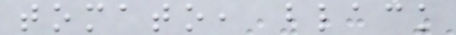tomato, black
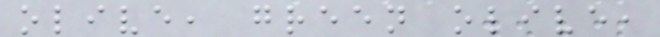olive, green olive,
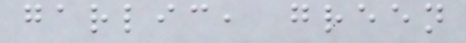garlic, green
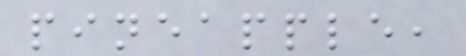pineapple,
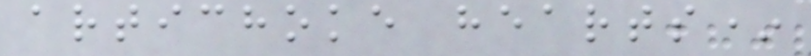artichoke hearts*
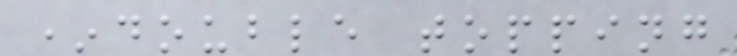*double topping
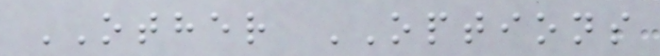OTHER OPTIONS
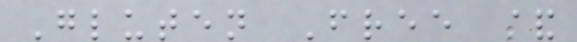Gluten Free &
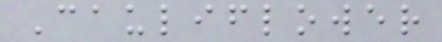Cauliflower
